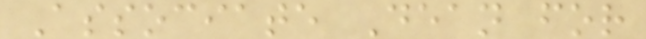Associate Dean for
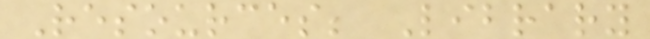Resources; Library
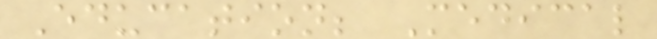Education; Medical
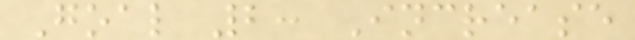Goal 2: Increase
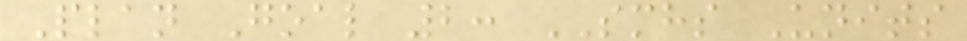Plan Goal 2: SMHS Units
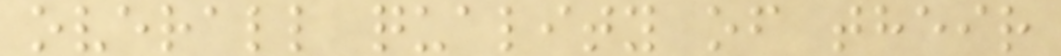overall quality of their
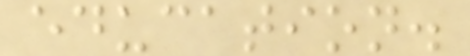education.
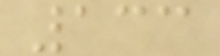133
